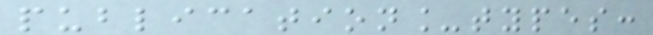publication_types:
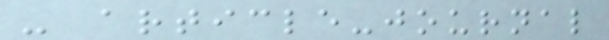- article-journal
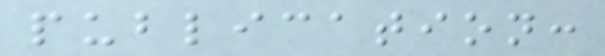publication:
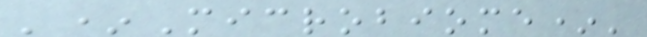'*Microbiome*'
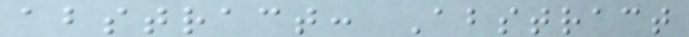abstract: Abstract
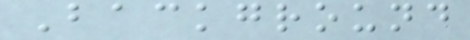Background
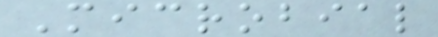Microbial
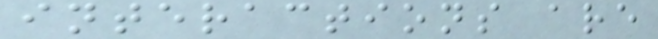interactions are
